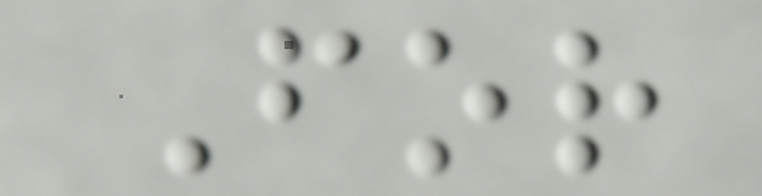For
